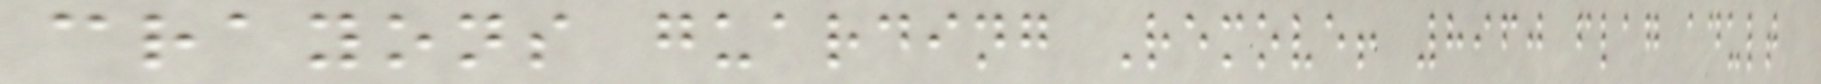crayons guarding Remove! 8960 flag adult
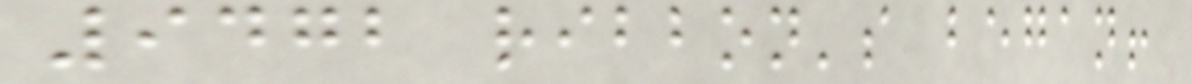9472 ribbon's began!
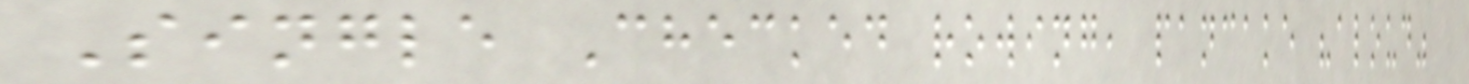Single Checked rowing, pancake "aloud"
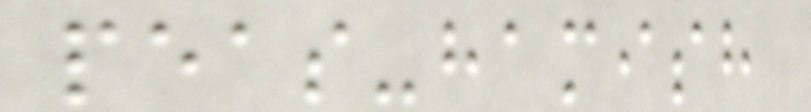peas-hamish
